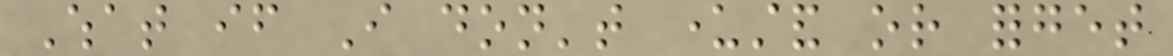What if I don't understand or forget
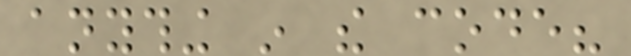anything in the code?
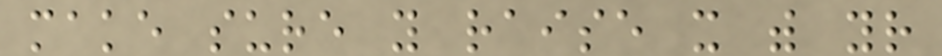make sure you raise it with your
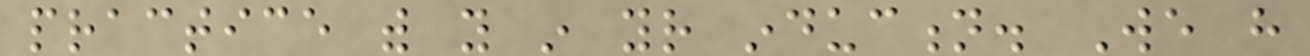practice with you in your induction. We have
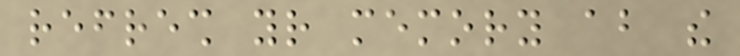refresh your memory about the
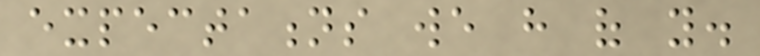expectations we have of you.
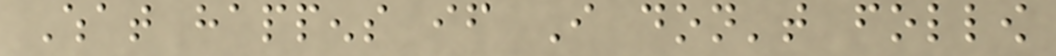What happens if I don't follow
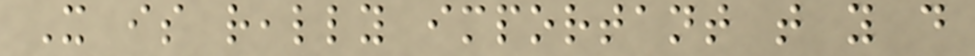It is really important that you do
